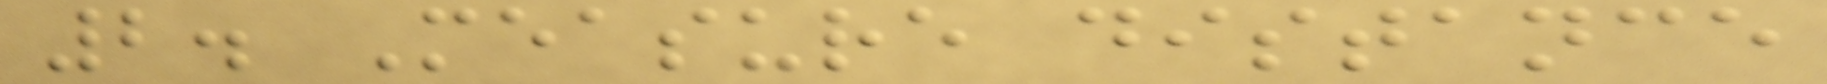2. Measure distance
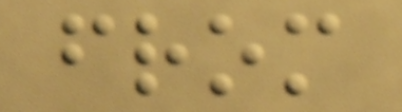from
